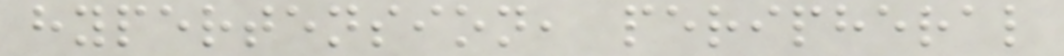hypertension, peripheral
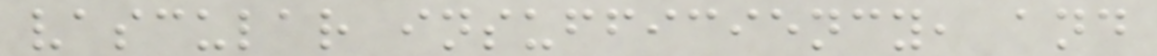vascular insufficiency, and
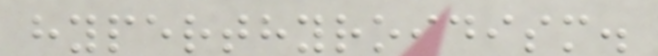hyperthyroidism.
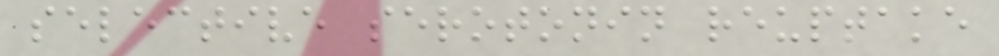selective serotonin reuptake
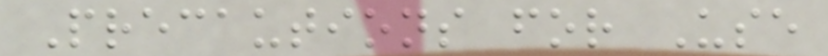Precautions for Use
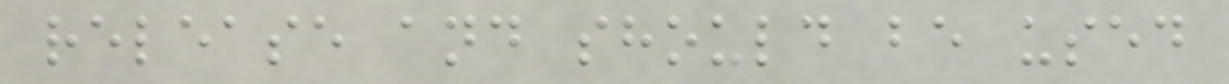release and should be used
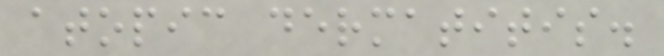atopic dermatitis.
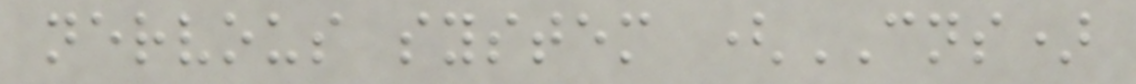nervous system (CNS)
